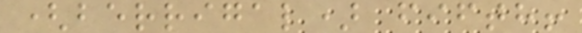(berrigal) fifth!
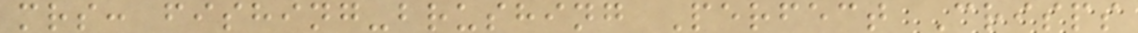mrs: fishing-brushing Perfect Crisps
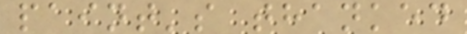paint's thanked
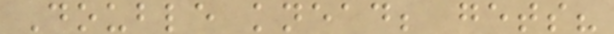Double knead; gets?
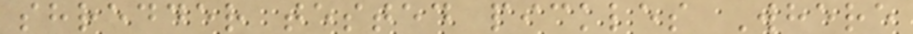shredder tested pickles Where
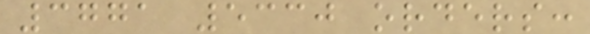3771 5330 orders:
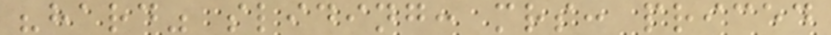"hard" sliding: mrs: priced
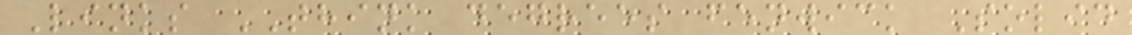Links THINK degrees fenwick Solid
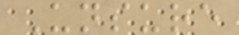Unsure
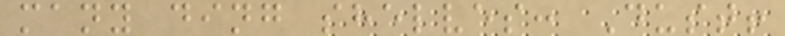many ding shelves: Dust!
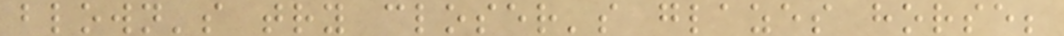blown's try closer's glazes horse;
